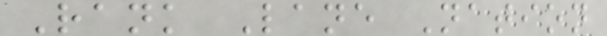Rank Lane Nation
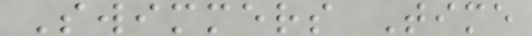Swimmers Time
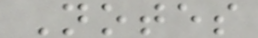Notes
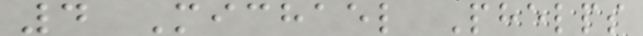4 Michael Phelps
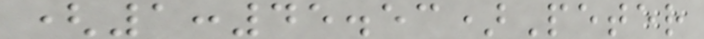(1:45.53)Peter
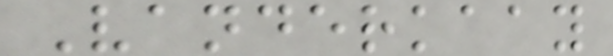Vanderkaay
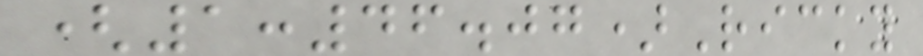(1:46.07)Ricky
